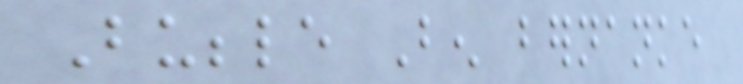Bubble Ben bernanke
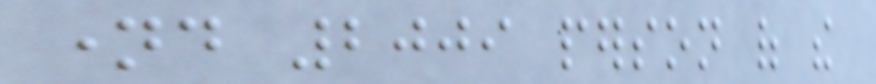named 2009 person of the
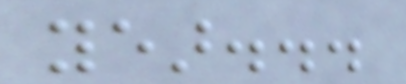year...
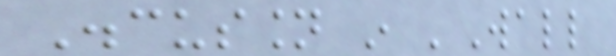Discussion in 'Wall
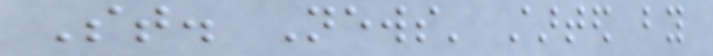St. News' started by
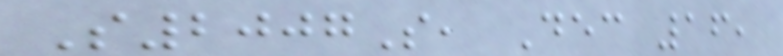S2007S, Dec 16,
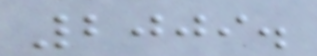2009.
